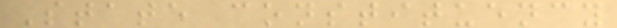State constituency
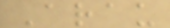Arau
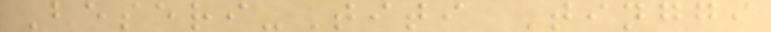Beseri-Titi Tinggi
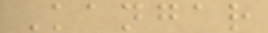Kangar
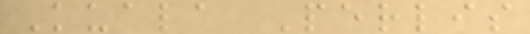Kuala Perlis
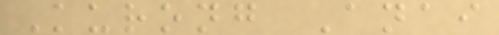Kurong Anai
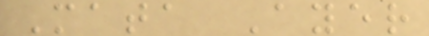Mata Ayer
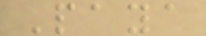Paya
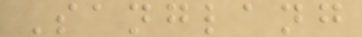Sanglang
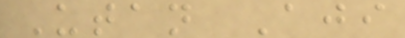Utan Aji
